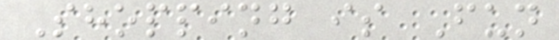Shopping is Fun
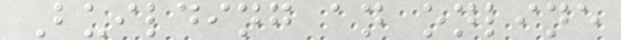Building an online
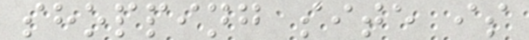shopping site is
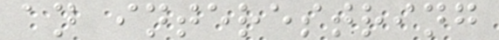an interestring
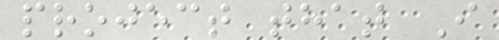project that I
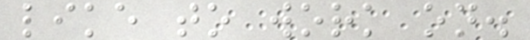like to work on.
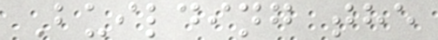Building the
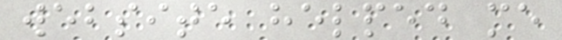website helped me
